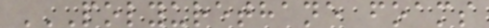POLYURETHANE FOAMS
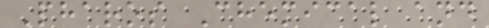Pharos Chemical and
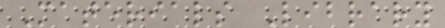Materials Library
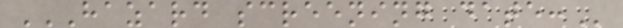HAZARD SCREENING DATE:
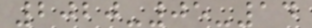2020-05-14
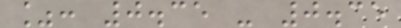%: 0.35 - 0.35
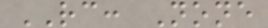RC: None
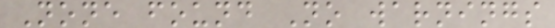None found No warnings
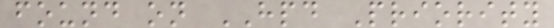found on HPD Priority
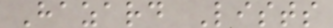Hazard Lists
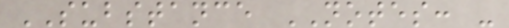SUBSTANCE NOTES: -
